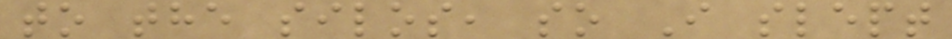to the silos, so I slept
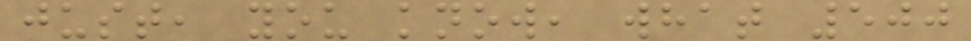just, you know, what 500
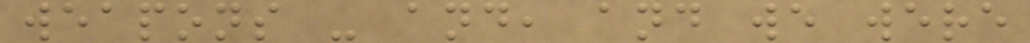weapons - and, and we were
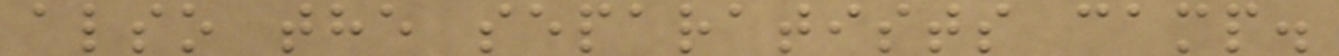also the separatists camp.
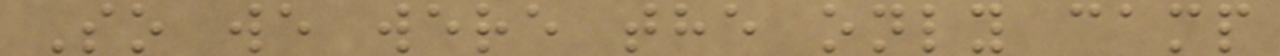So we were the only camp
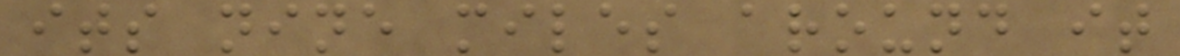its nine miles around it
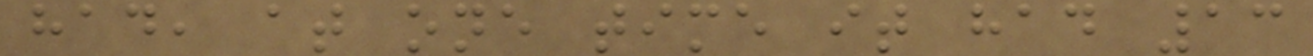had, at one time it had 13
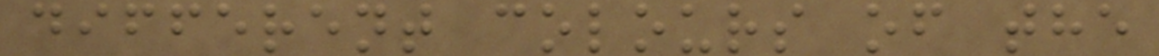different colours of the
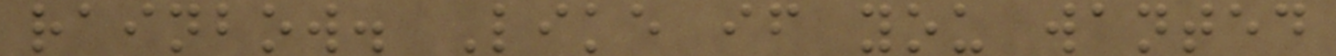rainbow. Like if you wanted
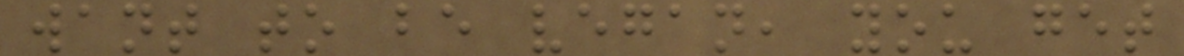want to be vegan, you get
